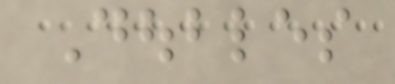Doubles
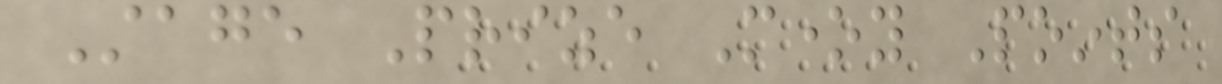Stage Prize Money Points
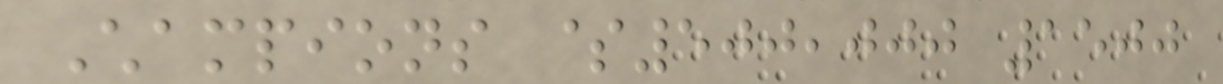Champions $500,000 1500
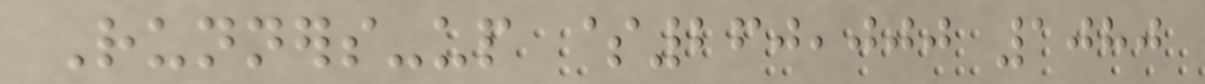Runners-up $260,000 1080
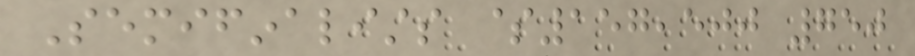Semifinalists $157,500 750
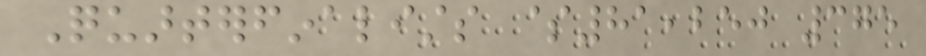Quarterfinalists $81,250 375
